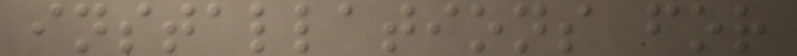installations for
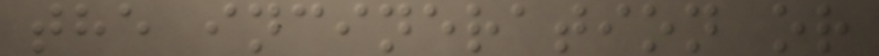the incineration or
